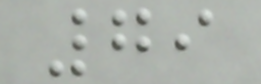79
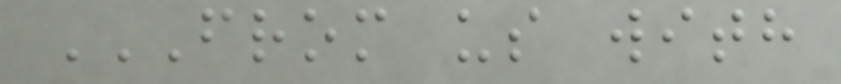FROM US WITH
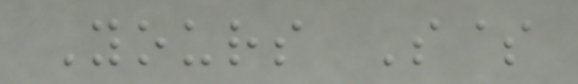Yours S$
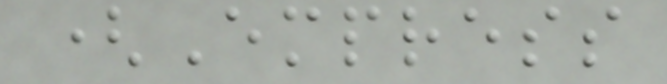(Empress
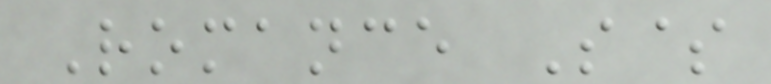Romance S$
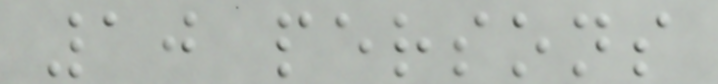10 persons
